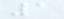1
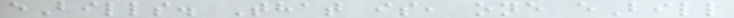eBills. That is, one eBill
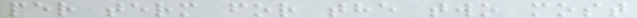per term for the two most
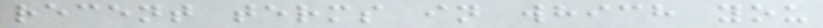recent terms in which you
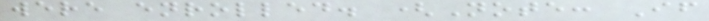were enrolled. (Note: If
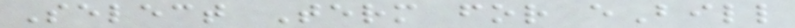Select Term for eBill
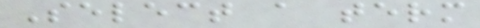Select a term
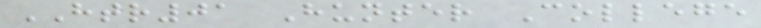HTR01 Hunter College
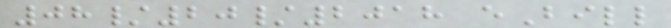08/20/2018 eBill
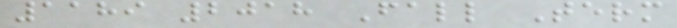1189 2018 Fall Term
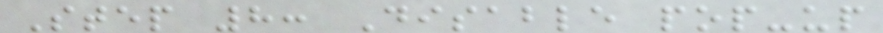Step 8: Disable pop-up
